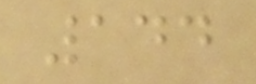144
